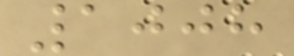1008
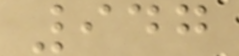947
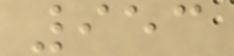953
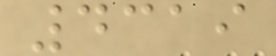4319
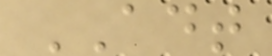ADT
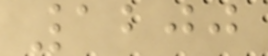1200
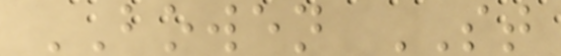BOWEN ST
